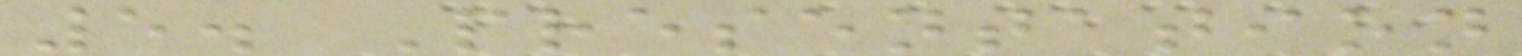5. Presentation
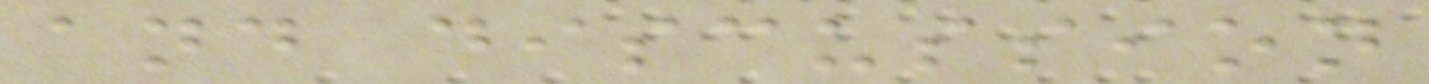and discussion
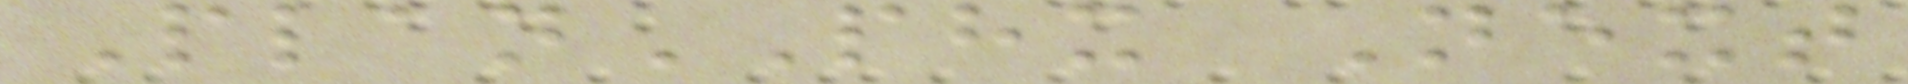PlanPHX Next
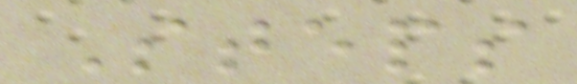Steps
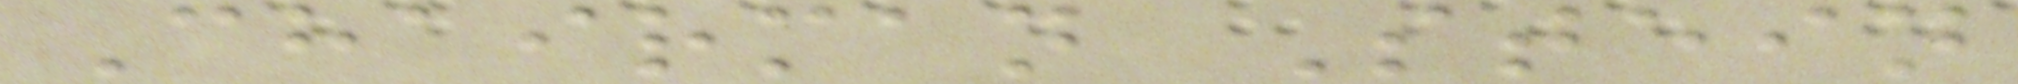Chairman Stein
